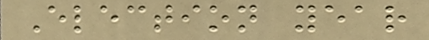Election year
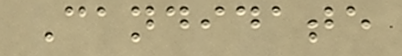Candidate
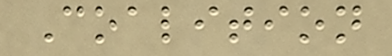Coalition
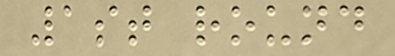1st round
